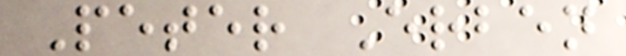Peter Erben
